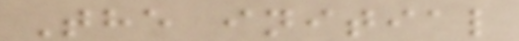The initial
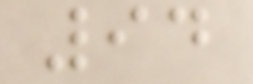94
